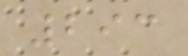293
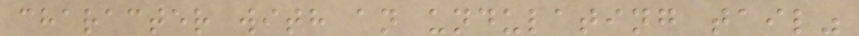character with an undulating tail"
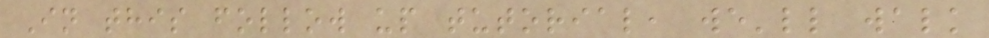In this follow up tutorial, we'll walk
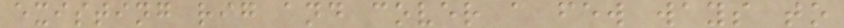existing rig and cover a few ways to
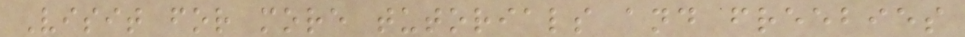Visit for more tutorials and freebies
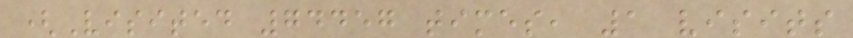(Visited 74457 times, 1 visits
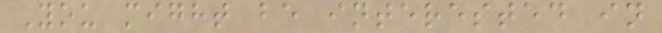You might be interested in
